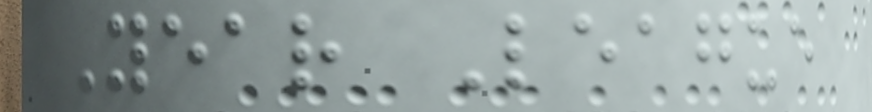Year League
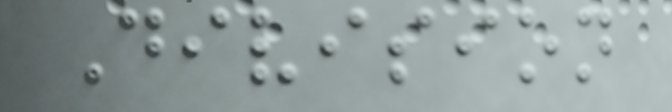Division
